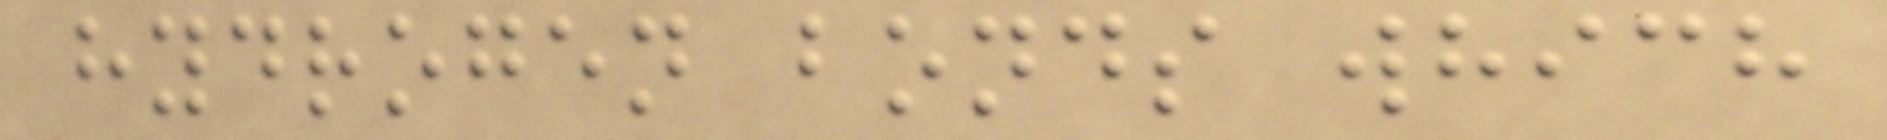hydrogen bonds which
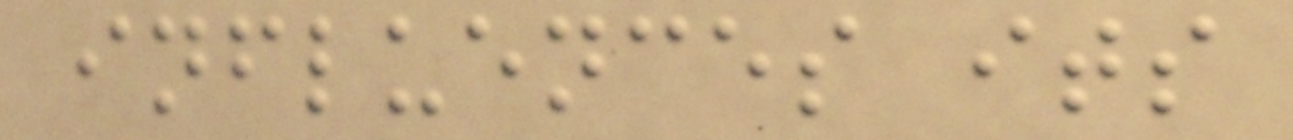influences its
